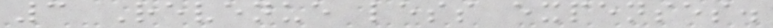3 Revenue less expenses.
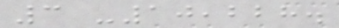3 -10,228.
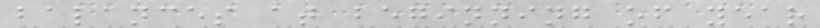balances at beginning of year
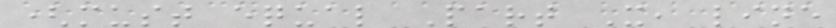(must equal Part X, line
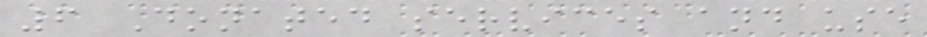6 Donated services and use
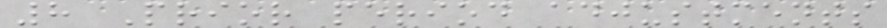8 Prior period adjustments
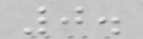0.
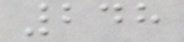248
